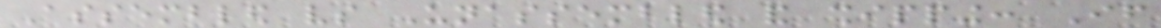Assembled vs Unassembled and shipping: If
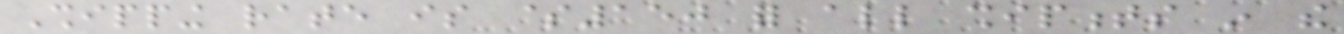Shipping rate is $150 for all shipments in the
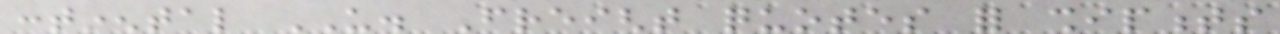continental US. Freight quotes for shipments
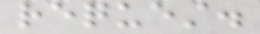request.
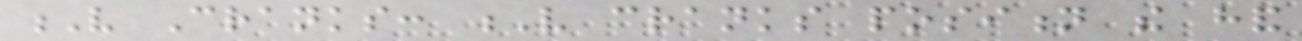V Cranks: V cranks position the hand
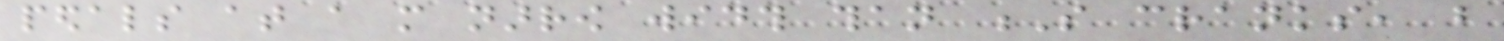pedals at a more narrow width than S cranks, but
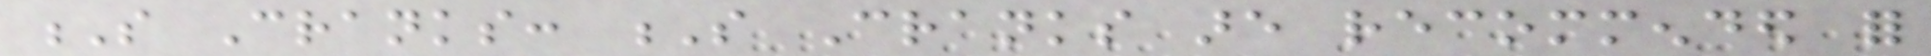S Cranks: S Cranks are recommended for
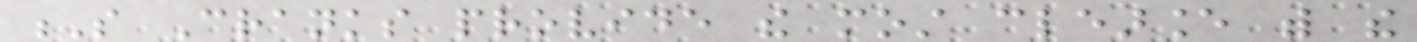S Cranks provide the most clearance with the
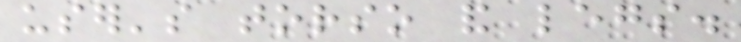user's torso and legs.
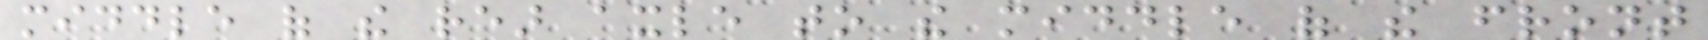middle of the rear axle to the middle of the front
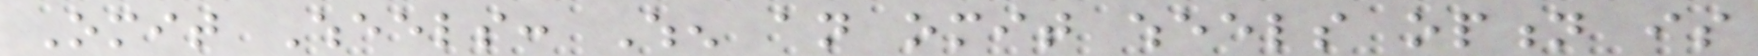Omit Wheels: When an omit wheels option is
